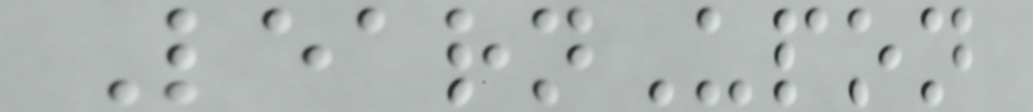LearnUpon
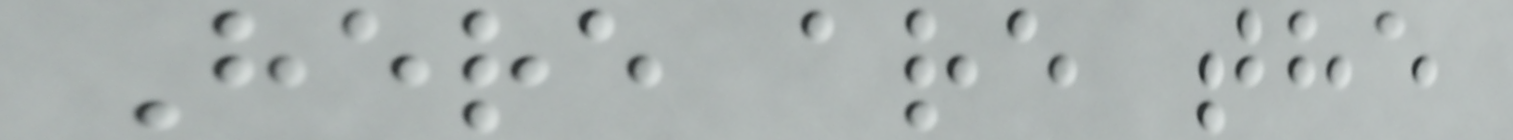Here are the
